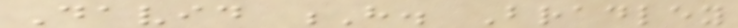David H. Bradley
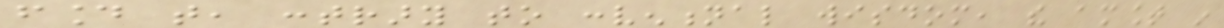found that, contrary to conventional wisdom, the amount in
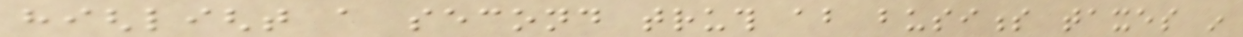highlight a second truth about business taxes in
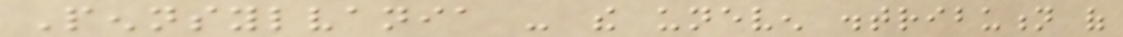Pennsylvania - the uneven distribution of
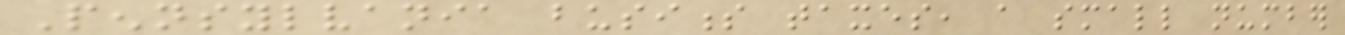Pennsylvania business taxes, a small number
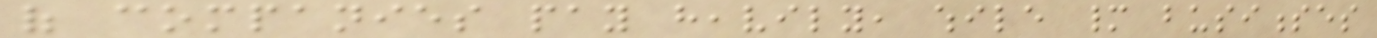of companies pay heavily, while many businesses
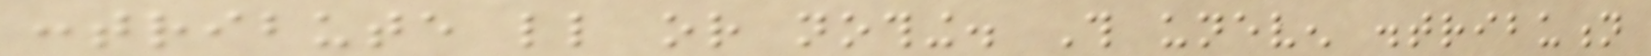contribute little or nothing. This uneven distribution
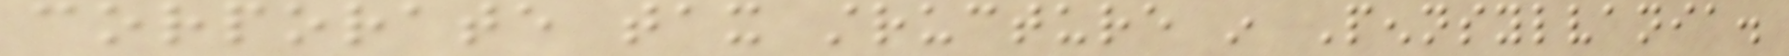corporate tax structure in Pennsylvania.
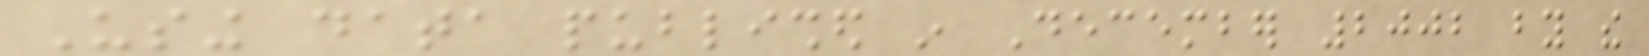Using data published in December 2002 by the
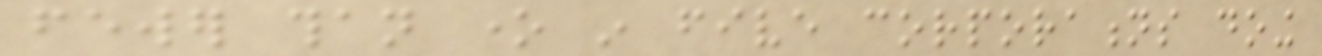fewer than one in five corporations doing
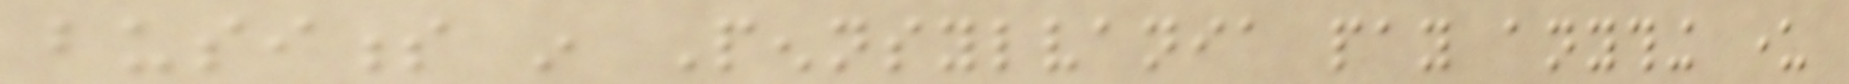business in Pennsylvania pay anything under
